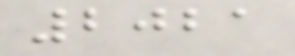2021
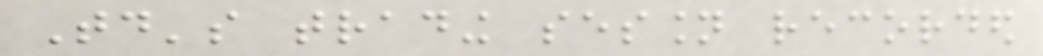Today's trading session recorded
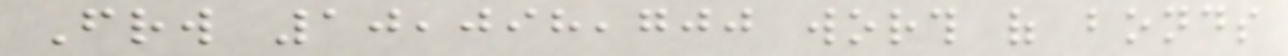Frw 10,098,700 worth of bonds
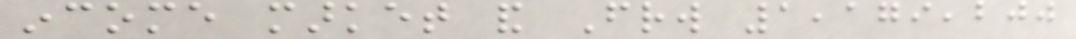income market and Frw 1,179,200
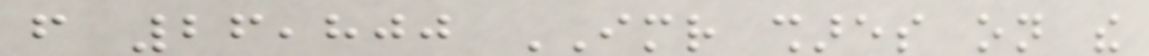from 26,800 IMR shares on the
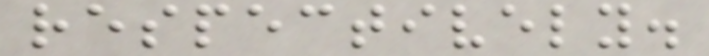respectively.
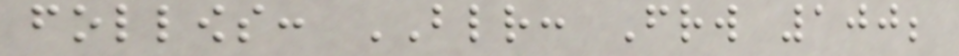follows: BLR: Frw 100;
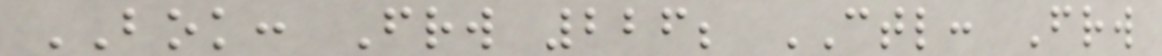BOK: Frw 226; CTL: Frw
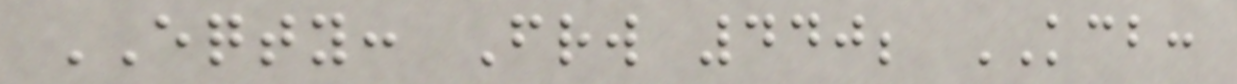EQTY: Frw 440; KCB:
